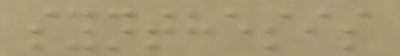synthesis
